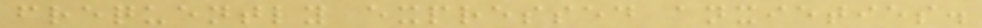frequently expressed anxieties.
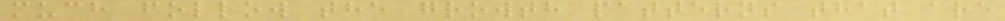much follow the growth patterns that are
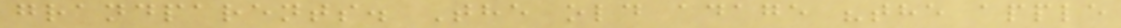grandparents. The old adage "the apple
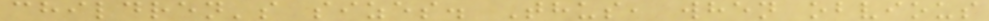children's sizes. Thus, when obvious
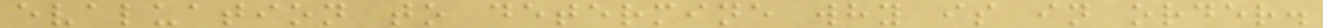evaluation to determine why is in order.
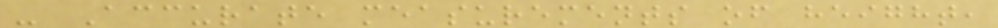- Accurate measurements of height,
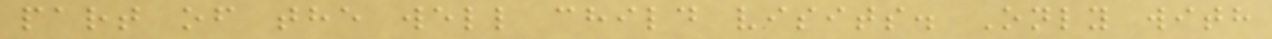part of the well child visits. Only with
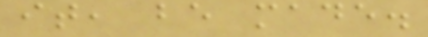it, be made.
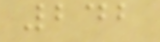242
